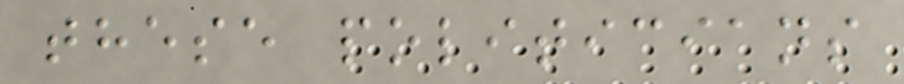these politicians
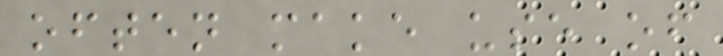often make use of
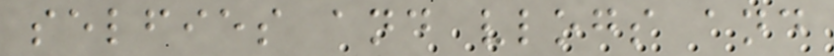selfies and vlogs and
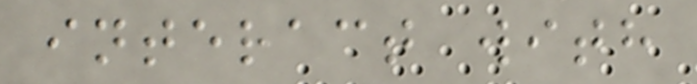interact with
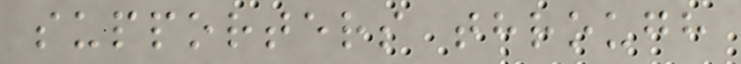supporters through
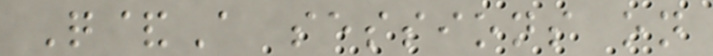Q&A sessions on
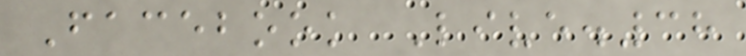Facebook Live.38
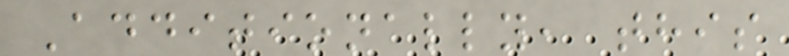Additionally, this
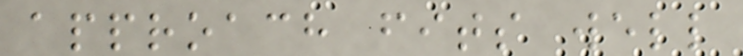approach fits well
